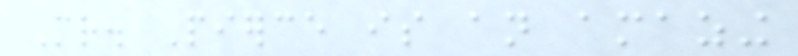Mr. Pierce is an amazing
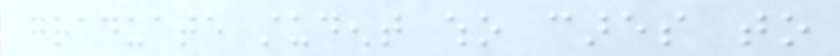graduate student who cares to
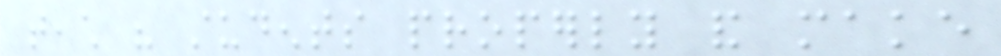teach his students properly and make
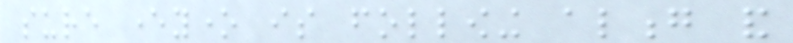sure everyone is following along and
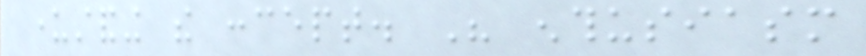understanding the concept. His enthusiasm
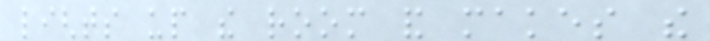lights up the room and makes the
